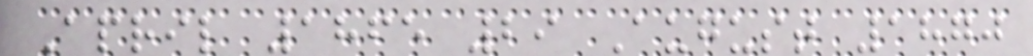April 1865 29 August 1870
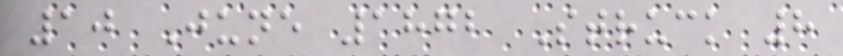10 June 1872 Struck 8
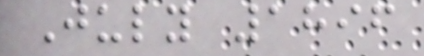July 1896
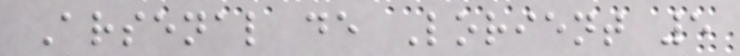Arsenal de Lorient 5
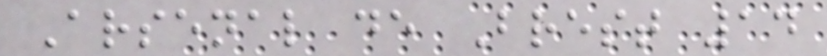Arsenal de Brest 14
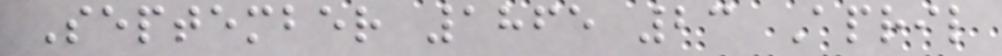September 1865 23 April
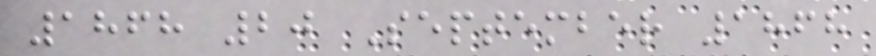1868 20 September 1868
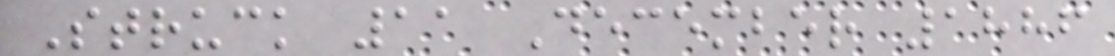Struck 11 December 1886
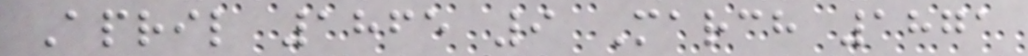April 1865 9 March 1871
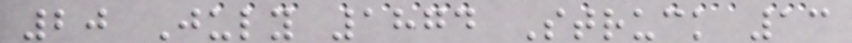20 July 1874 Struck 13
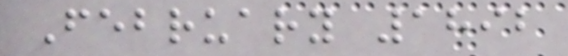February 1892
